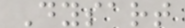Dysart
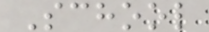School
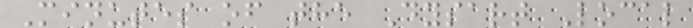Minutes of the Dysart Local
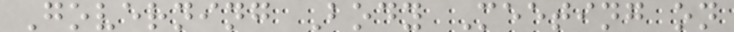Governing Body Meeting on
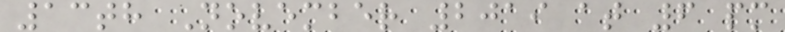13th November 2019 at 6 pm
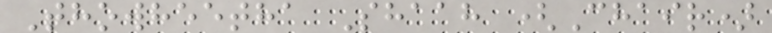Thowheetha Shaah (Chair)
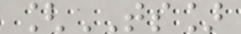[TS]
